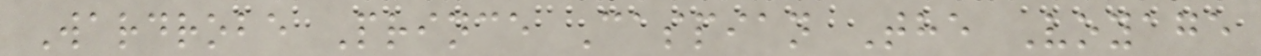Wardrobe Prince Caspian The Voyage
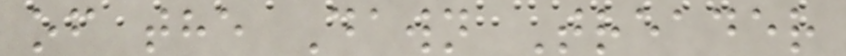of the Dawn Treader
